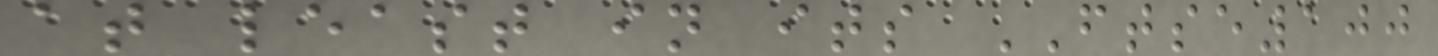at least in its FTSE100
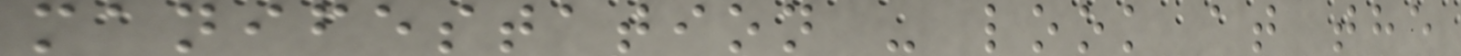manifestation - look at the
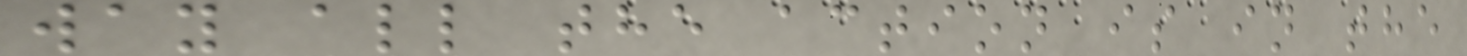way all the action is in the
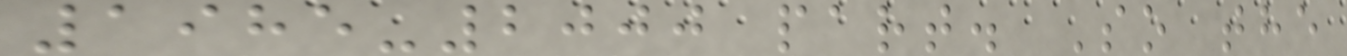1985-2000 part. So the
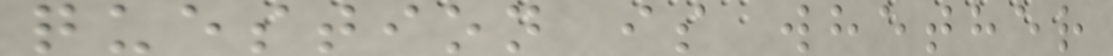question is whether
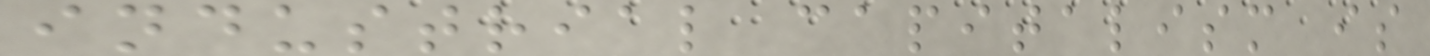industrial capitalism is
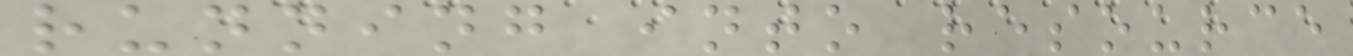running into resource
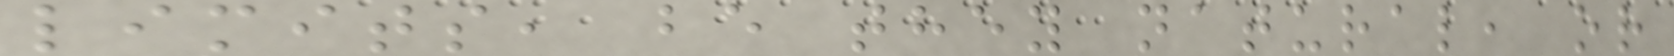limits, be they natural, or
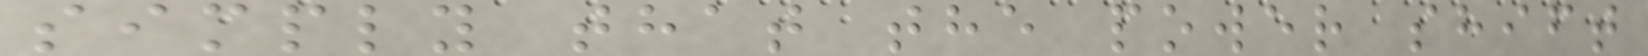simply that the power shift
